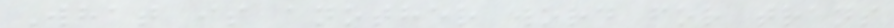What is another word for trans
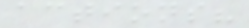actions?
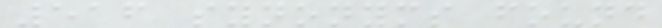516 synonyms found
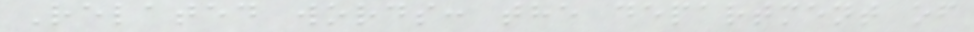Related words: the department of
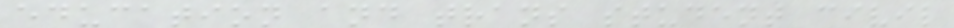education and trans student civil
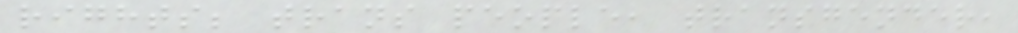rights; trans people, transgender,
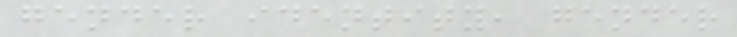gender identity, gender
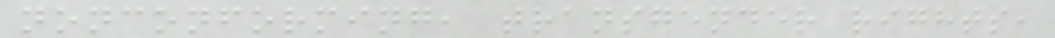nonconforming, transgender rights,
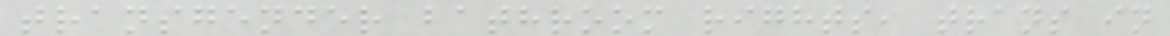transgender bathroom rights, trans in
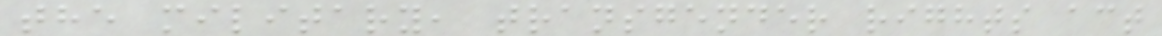the military, transgender rights act
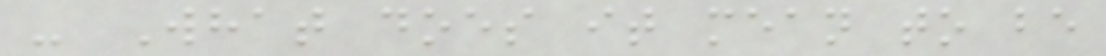- What does it mean to be
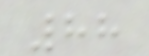88
